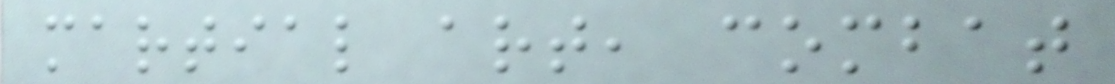martial art, combat
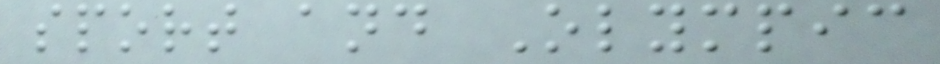sport and Olympic
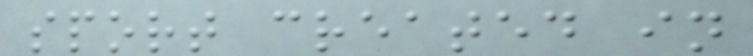sport created in
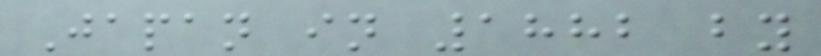Japan in 1882 by
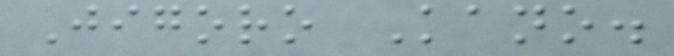Jigoro Kano.
